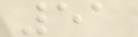51
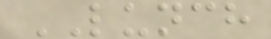LUNCH
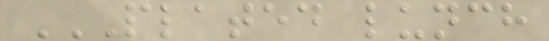PLATED LUNCH
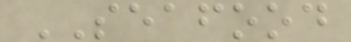SEAFOOD
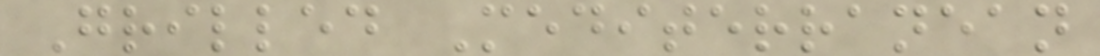Grilled Mediterranean
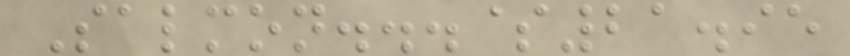Salmon...$21.95
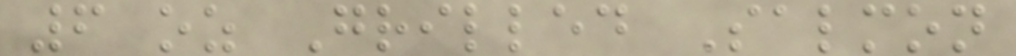6 oz Grilled Salmon
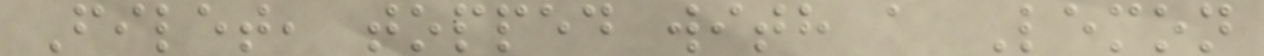Filet, topped with a Lemon
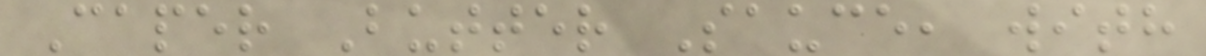Caper Butter Sauce, with
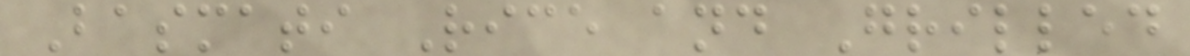Basmati Rice and Grilled
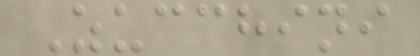Zucchini
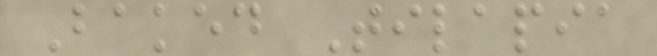Baked Tilapia
